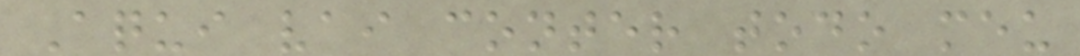Aqui vai conter todo meu
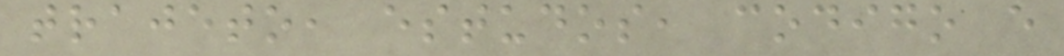trajeto, estudos, codigo e
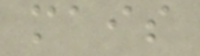mais
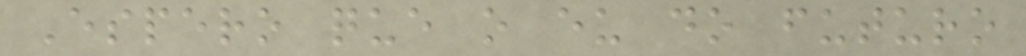Espero que o eu do futuro
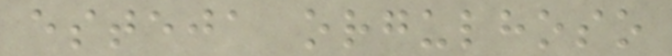esteja orgulhoso
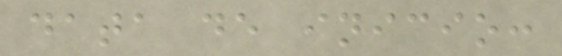data de inicio:
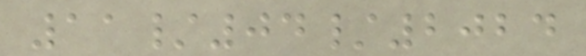11/04/2024
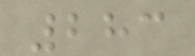283
